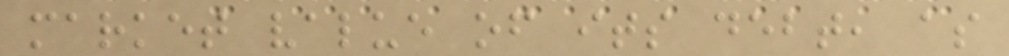market value of its debt, as
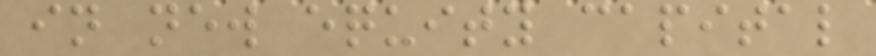in new equity capital
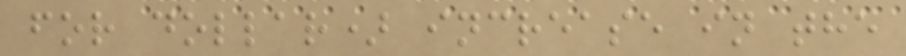for dollar) increase in the
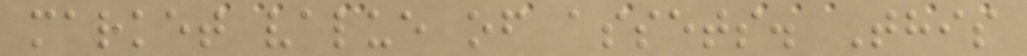market value of assets. This
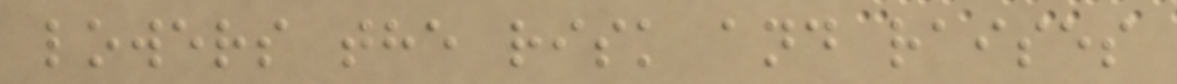lowers the risk and raises
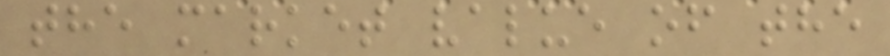the market value of the
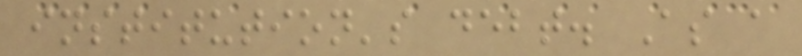institution's debt. As a
